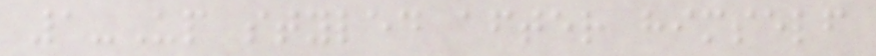1-Up styled after himself
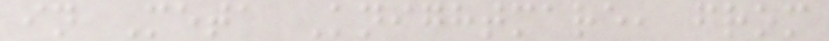in Meta Knightmare, from
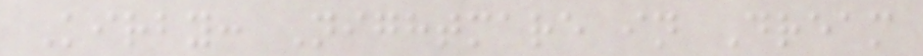Kirby: Nightmare in Dream
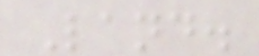Land.
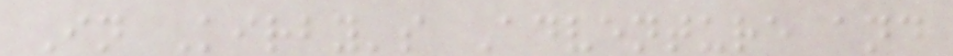In Kirby's Adventure and
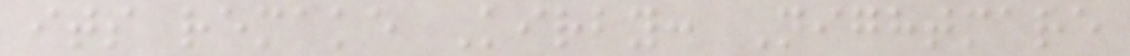its remake Kirby: Nightmare
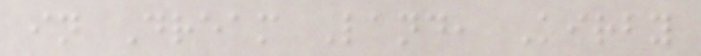in Dream Land, Kirby
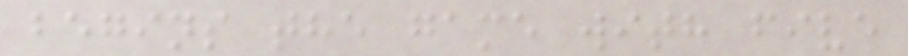begins the game with five
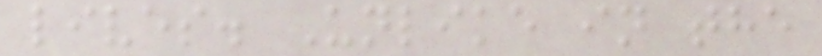lives. Unlike in the
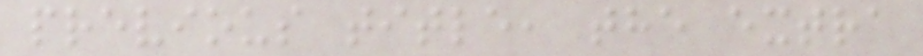previous title, the extra
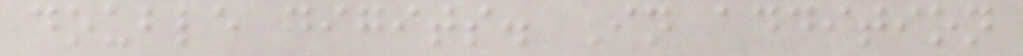double digits. In addition
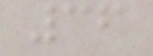36
